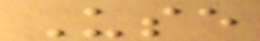Use
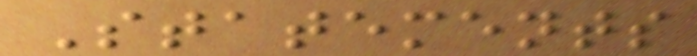Statements
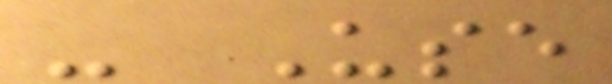- Use
